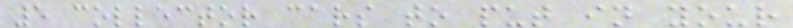5 collector cars to put in your
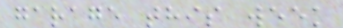garage this week
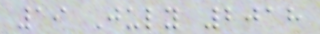19 July 2018
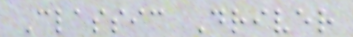Classic Driver
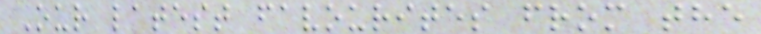Our latest favourites from the
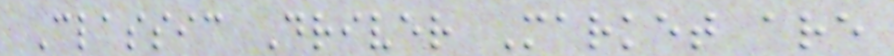Classic Driver Market are
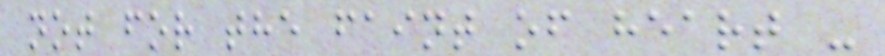not for the faint of heart -
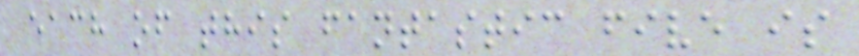each of this fantastic five is
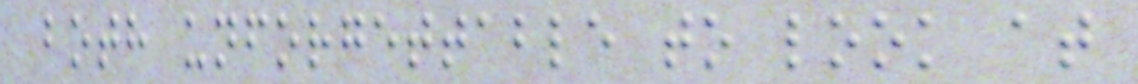both unforgettable to look at
